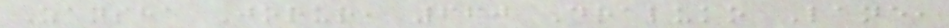Zansha Jorur, 660 Draluko Lane,
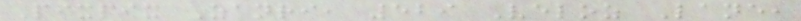Pixpix Zanri, 529 Veloz Lane,
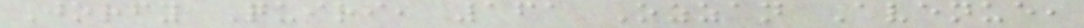Jorfy Quiri, 161 Ozzan Avenue,
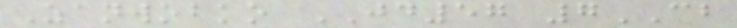Zanwobko JD57 7CB
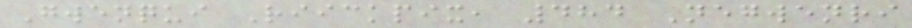Gwenqui Riickpix, 484 Negwenri
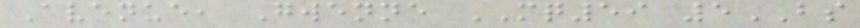Avenue, Gwenne MQ59 5BS
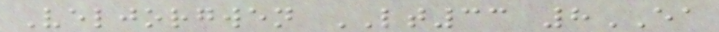Veljorgwen LT33 8EA
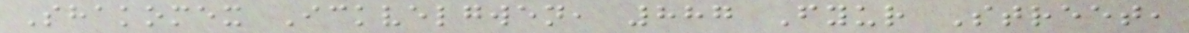Shakomex Ickvelgwen, 887 Fyur Street,
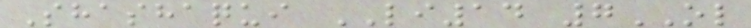Shashaqui LI14 7OL
